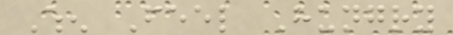When Feel Hungry
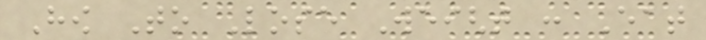How To Lose Weight : Eat
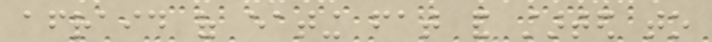afraid of eating fat and started to
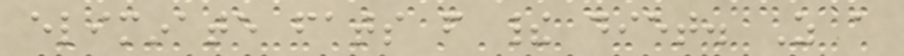eliminate fats from their diet. As a
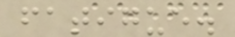fatigue.
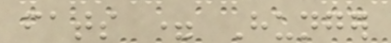fats = Hunger
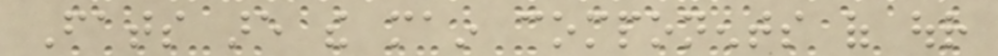Fats are the main components of our
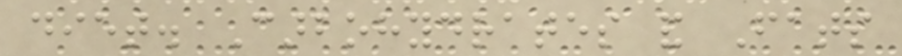diet. Carbohydrates and Fats
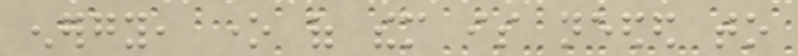energy, one of them is needed to
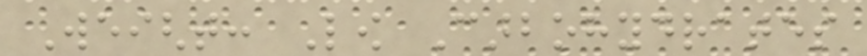Weight: Low Carbohydrates
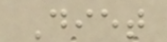Diet
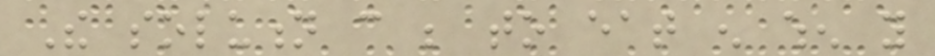The solution can be to eat enough when you
